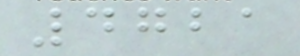4721
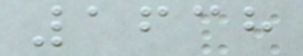1638
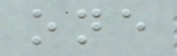one
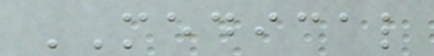MEDICAL
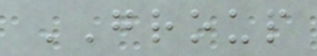GROUP
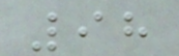98
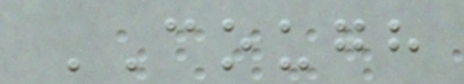COUGH
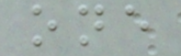one
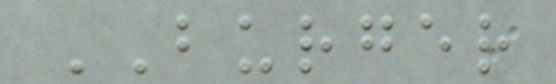BURGER
